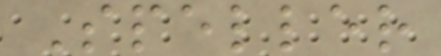Speller
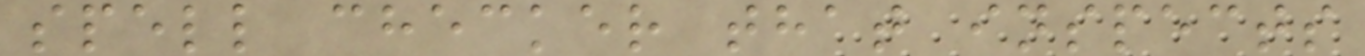spell checker that inspects
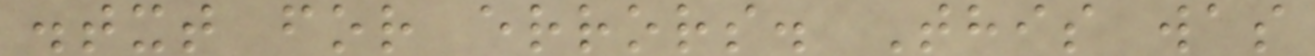.txt for errors. This was
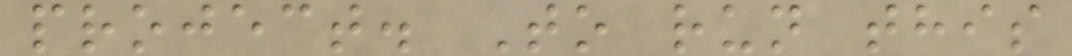project. To run this
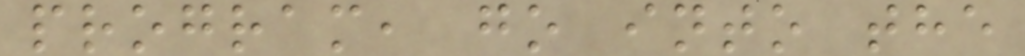program, go into the
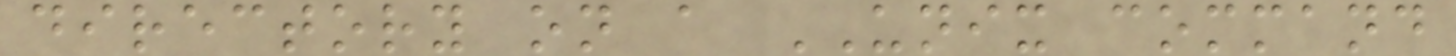directory on a UNIX command
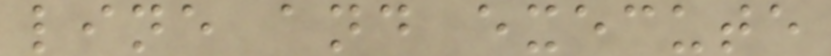line and execute
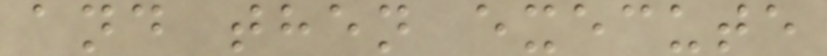and then execute
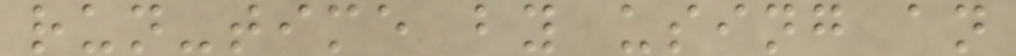run-time by using an
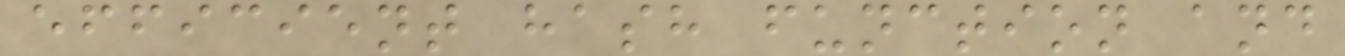efficient hash function and
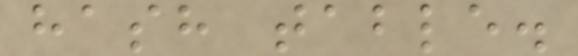hash table.
